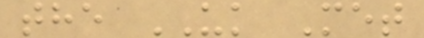the UK Met
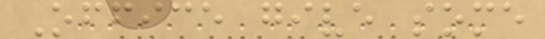Office give some
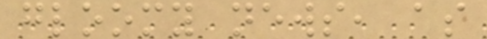gloomy news, as
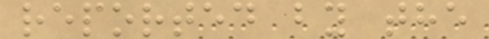reported by the
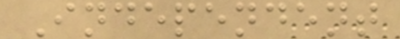Independent
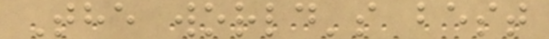The world's best
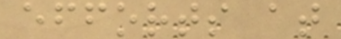efforts at
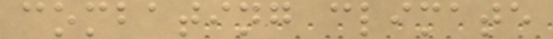combating climate
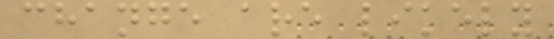change are likely
